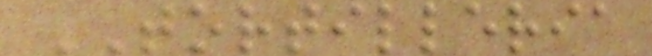TORTILLERIA
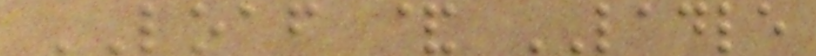LOAF & LADLE
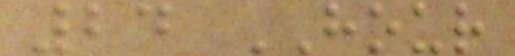24 HOUR
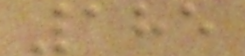185
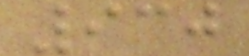930
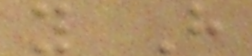y H
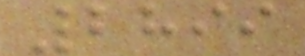2899
